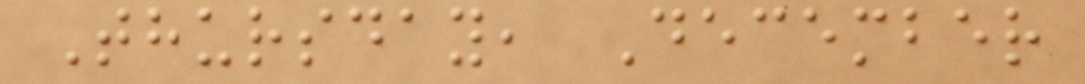Thursday, December
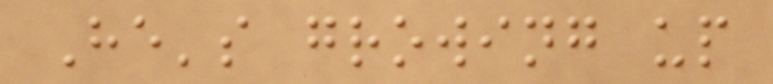He's growing up
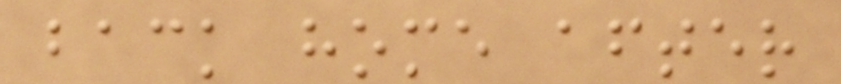back home after
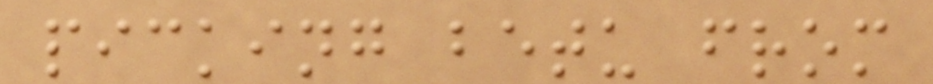picking betu from
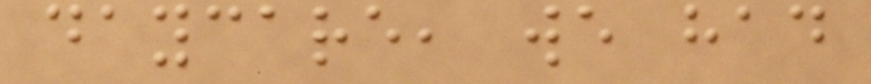daycare, we had
